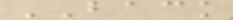BACK
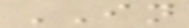IN
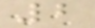2
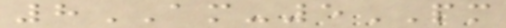8AM-5PM
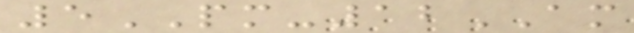5PM-12AM
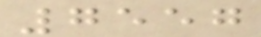7557
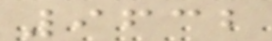9632
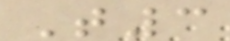T3
